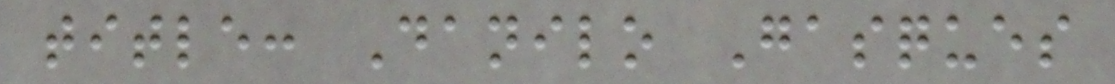title: Danilo Gasques
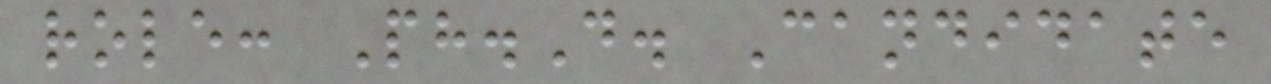role: Ph.D. Candidate
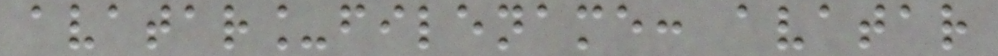avatar_filename: avatar
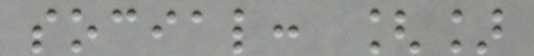social: []
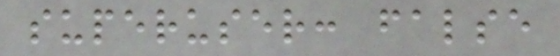superuser: false
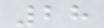28
